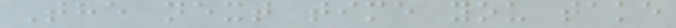The next time you take
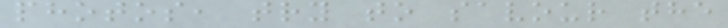photos, try to savour the
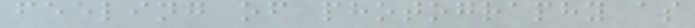feeling of photography as
